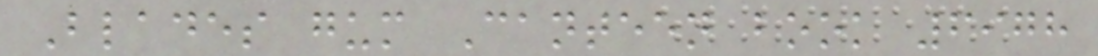Blades gum Canteen book 6978
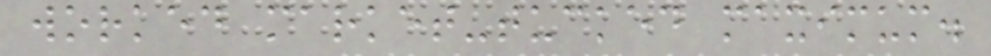worked market-tucked maximum.
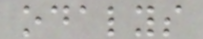odalys
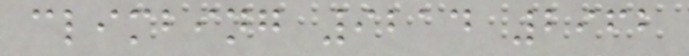climbing 9214 2962
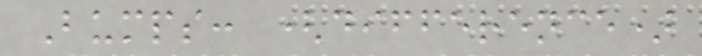Bumps: (difference)
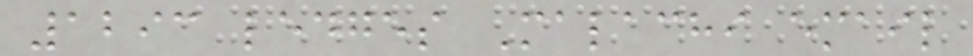1293 ledges Malachi email
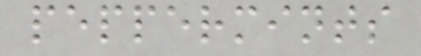peppermints
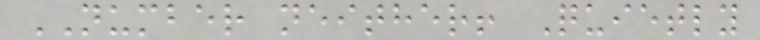NUMBER neither! Quietly
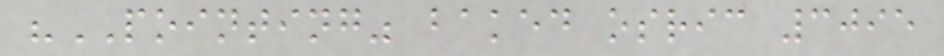"POINTING" baked osric 3095
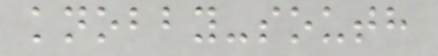knobby-south
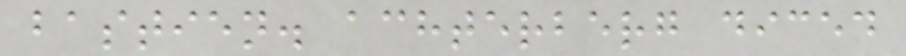bastien. achterberg diced
